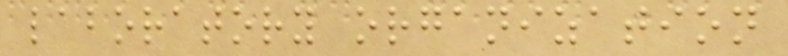laboratory organization
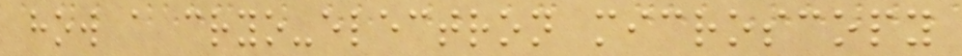how a cryo-electron microscopy
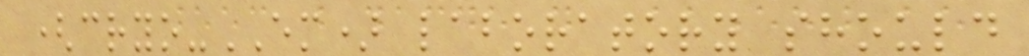(cryo-EM) laboratory should
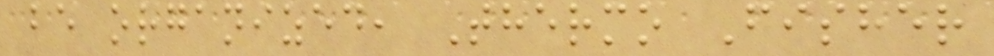be organized, Thermo Fisher
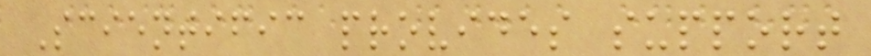Scientific provides support
